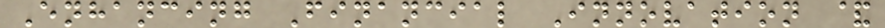Enhancing Financial Innovation &
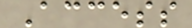Access
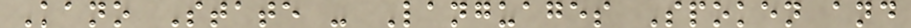Kano State - Languages Spoken and
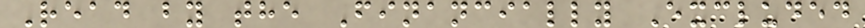Read by the Financially Excluded
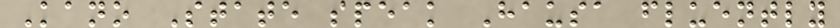Kano State speak Hausa fluently
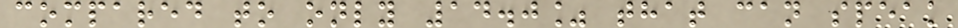compared to only 14.0% that can speak
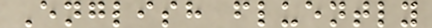English fluently
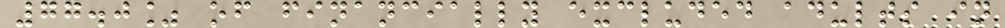77.0% of financially excluded adults in
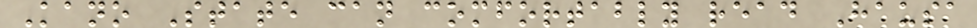Kano State can comfortably read Hausa
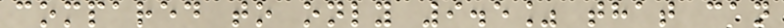compared to only 9.5% that can
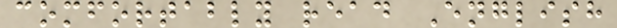comfortably read English
